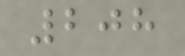208
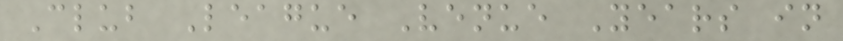Club League Venue Years in
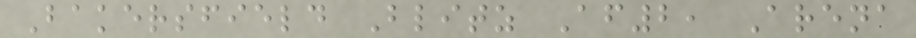Bakersfield Blitz Af2, Arena
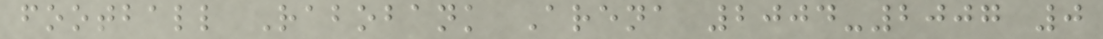football Rabobank Arena 2004-2007 0
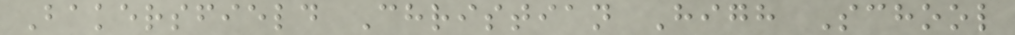Bakersfield Christian High School
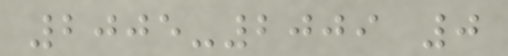2005-2009 0
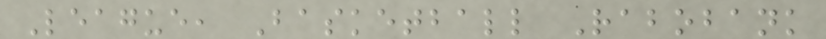League, Basketball Rabobank
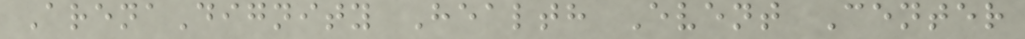ArenaDignity Health Event Center
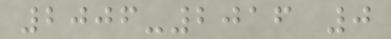2006-2016 0
